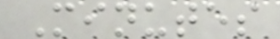Minutes
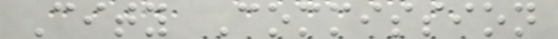City Commission
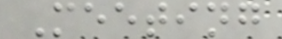Meeting
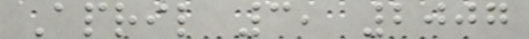April 3, 2007
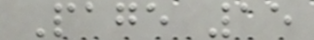Page 15
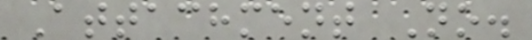Attachment No.
